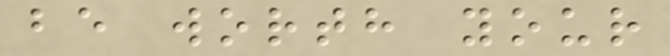be worth your
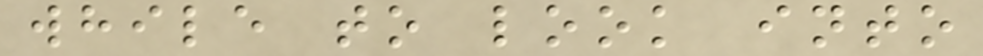while to look into
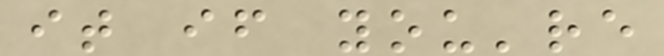it if you're
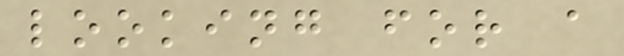looking for a
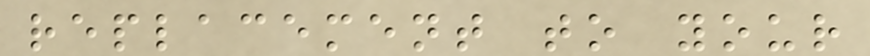replacement to your
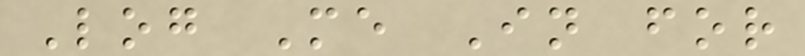Log Me In for
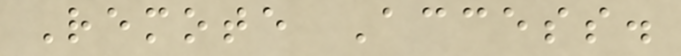Remote Access.
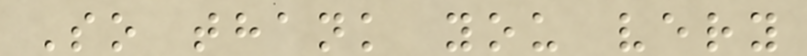So thank you very
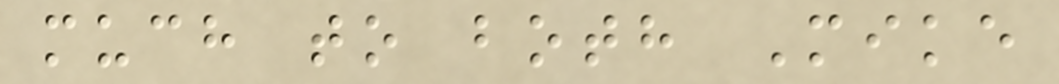much to both Mike
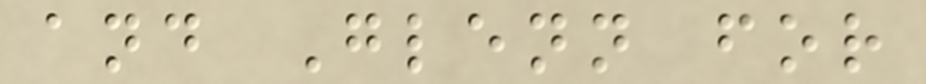and Glenn for
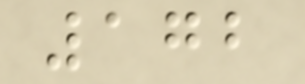172
